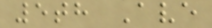5th Ave
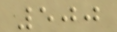500
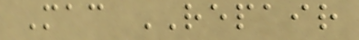Mac REPAIR
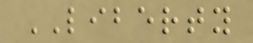LIBERTY
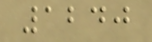1240
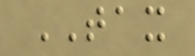TAX
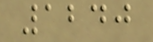1240
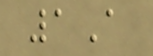1A
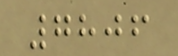7806
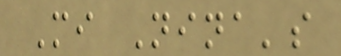Mi Nina's
